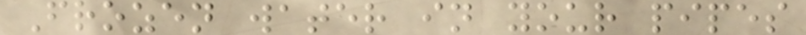Frozen water in your pipes
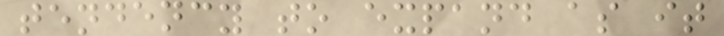tendency to expand as it
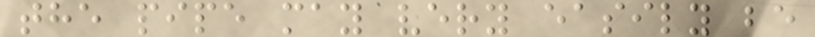the pipe may very easily be
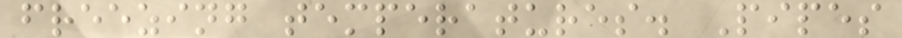freezing temperatures. Pipes
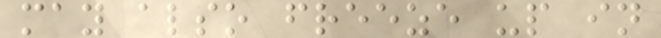may also freeze up in
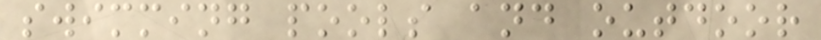swimming pools and outdoor
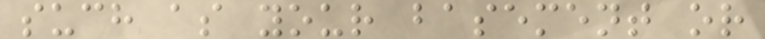such as your basement or
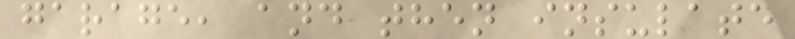garage, and then insulate
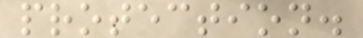protection.
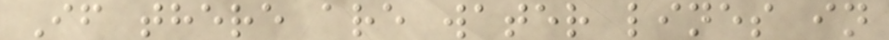If there are water lines in
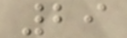29
